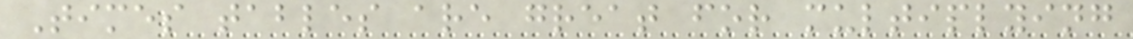Times tables are great for multiplying
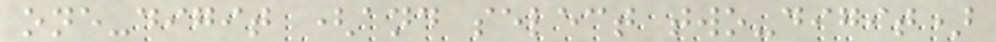one-digit (and select two-digit)
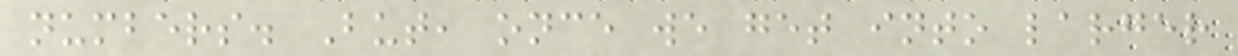numbers. But, once we get into larger
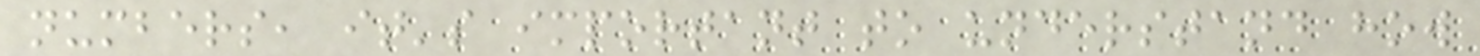numbers, it's important to understand how
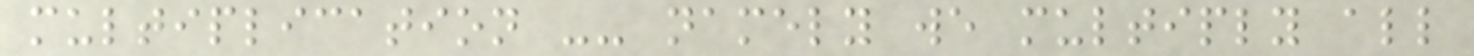multiplication -- namely we multiply all
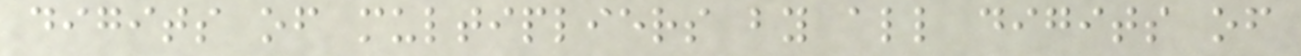digits of multipliers by all digits of
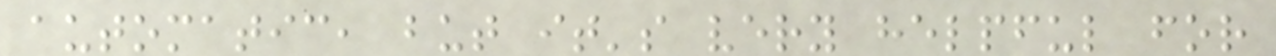automatic, but it's very helpful for
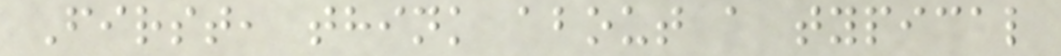First, think about a typical
